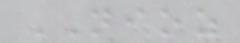NIOZ
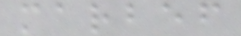marbef
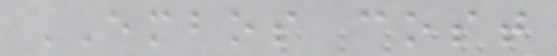EMBOS cost
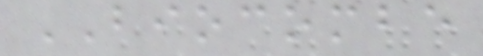BIOCOMBE
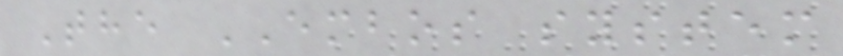The EMBOS system
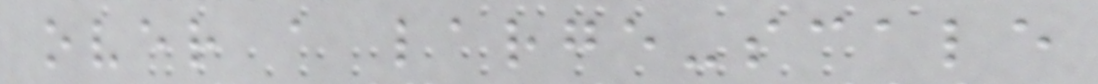over a large-scale
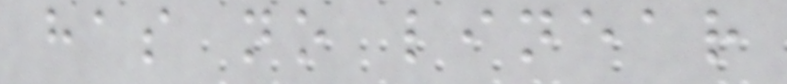has no linear
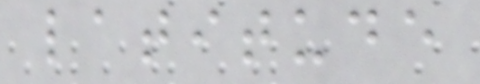latitude
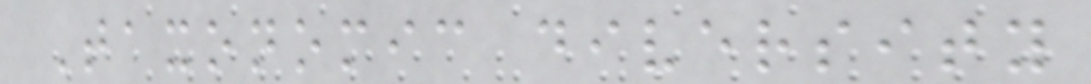Taxonomic diversity
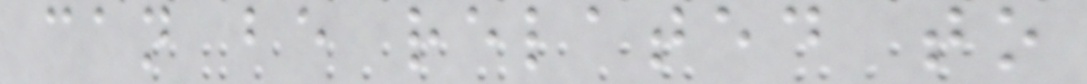can be related to
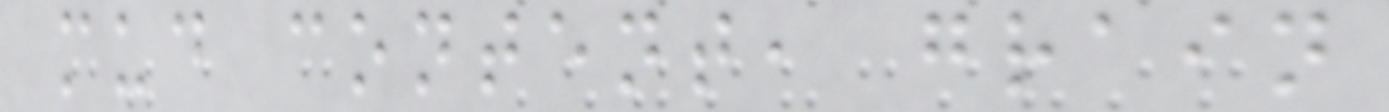mud content, grain
